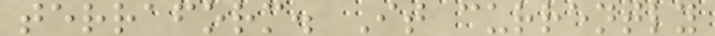terraform. It currently
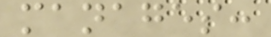manages:
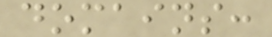domains:
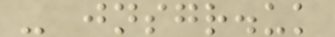- jnsgr.uk
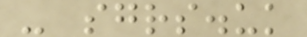- sgrs.uk
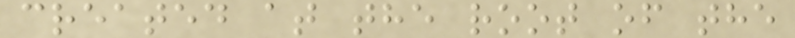created at the root of the
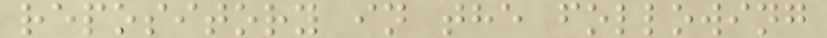repository in the following
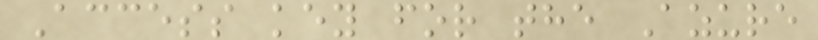Access key for the Azure
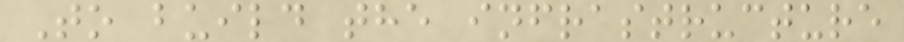To build the infrastructure
